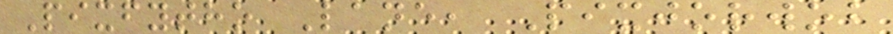Pixfytho Lane, Pixjorwob
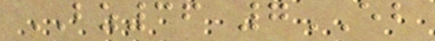BZ36 7EB
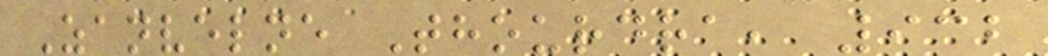Zanvelne Thourdra, 932
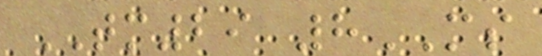TM29 8MS
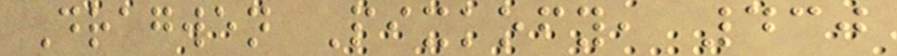Dragwen Pixkofy, 430
